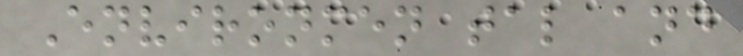Environmen tal and
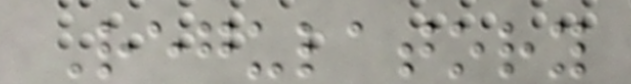Regulatory
